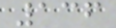136
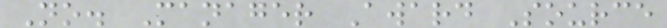No. Manager Award Source
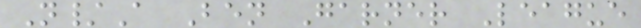N/A Ben Garner League
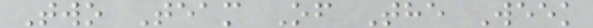Two Team Of The Week
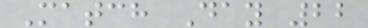Match Day 22
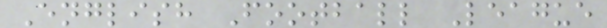English Football League
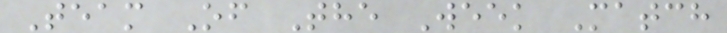Team Of The Week Match
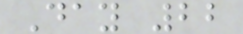Day 22
